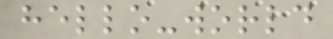hello-world
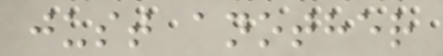just another
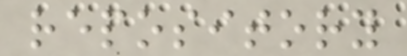repository
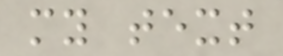my text
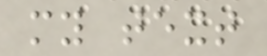my text
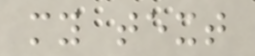my text
